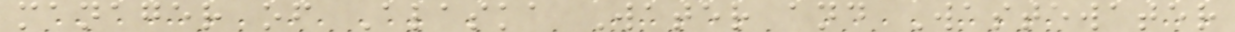manager of Alaska Water and Wastewater
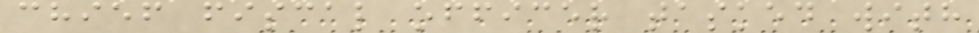chief fiscal officer tasked with
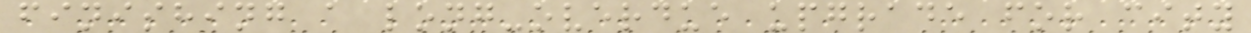finishing a long-overdue upgrade for city
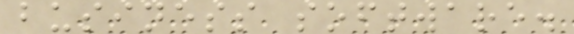business software.
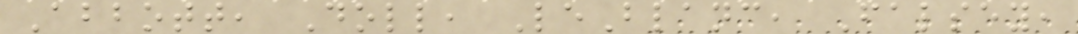Abbott, Doll, LeBlanc, Falsey,
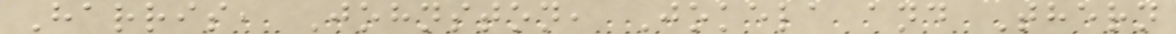Harris, Johnston, Jokela and Thern
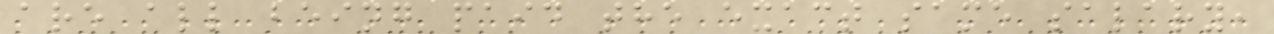are all being paid the exact same salary,
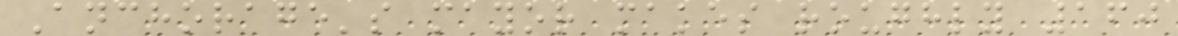Anchorage's mayor makes roughly 160
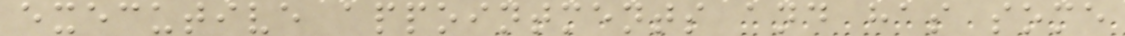executive appointments and has some
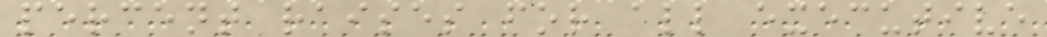percent raises for all executive
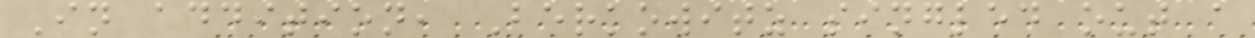In addition, Berkowitz singled out a
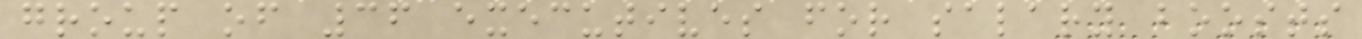group of 36 executives for salary boosts
